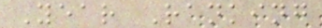Year Ranking
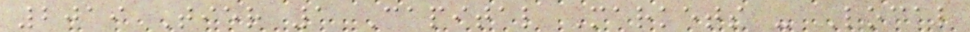2019 Tier 1 Capital Markets - Local
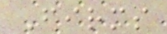Firms
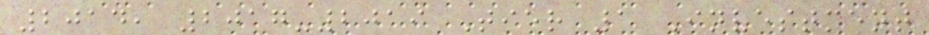2014, 2017-2019 Tier 1 Investment
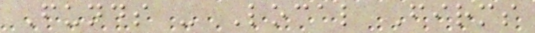Funds - Local Firms
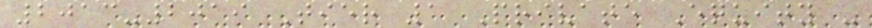2013-2019 Tier 1 Private Equity -
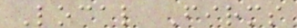Local Firms
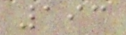193
